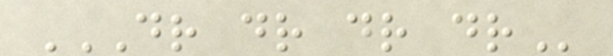DR DR DR DR
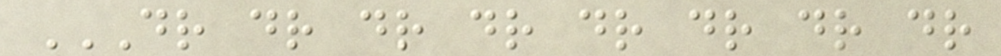DR DR DR DR DR DR DR DR
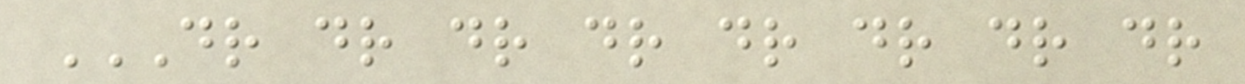DR DR DR DR DR DR DR DR
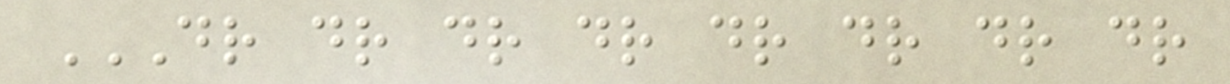DR DR DR DR DR DR DR DR
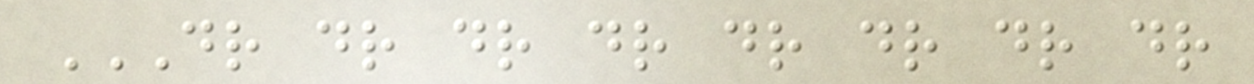DR DR DR DR DR DR DR DR
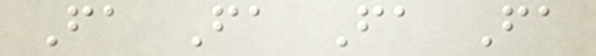Fa Fa Fa Fa
